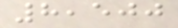8,500
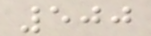500
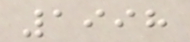1998
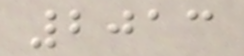2013
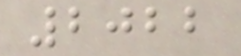2022
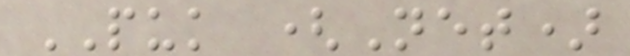PUK (Net)
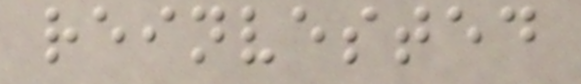reinvested
